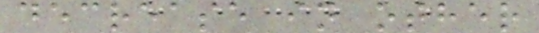decrease in other
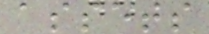assets
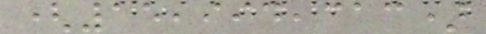(15,994,313)
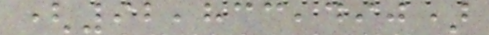(92,833,490)
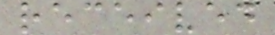received
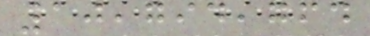10,794,764
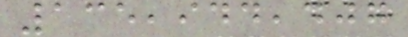135,944,407
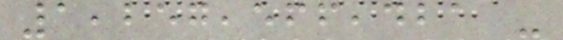1,257,566,421 -
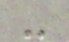-
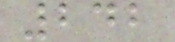242
